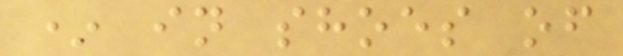* in shoes of
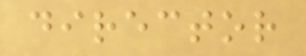director
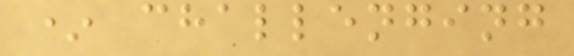* challenging
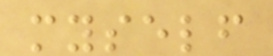myself
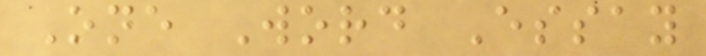One Word Essay
